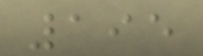195
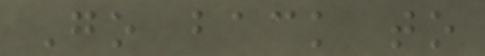Go back to
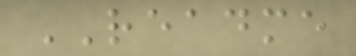README
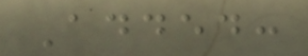Added:
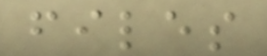files
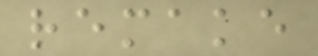remake
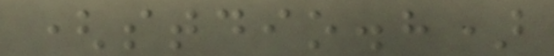(stdio.h)
